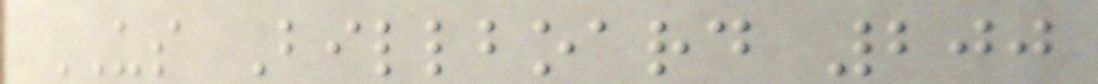US Billboard 200
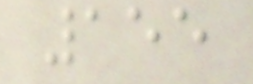155
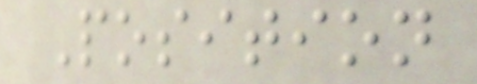Position
